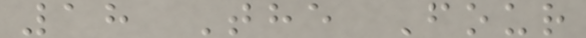18 The Four
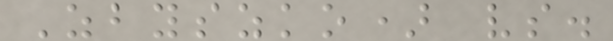Zbyszko) vs.
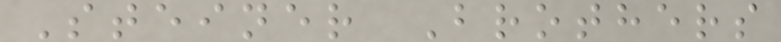Steiner Brothers
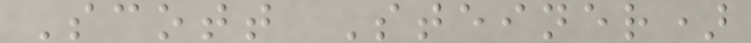Scott Steiner)
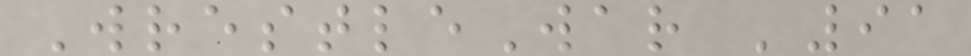WrestleWar '91
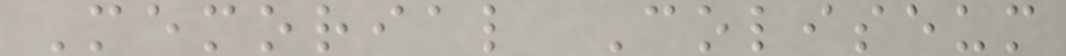Memorial Coliseum
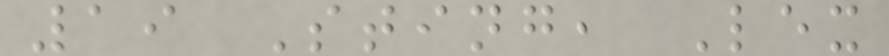19 Sting, Lex
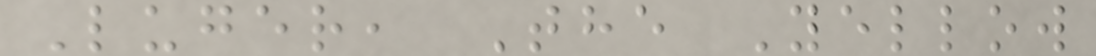Luger, The Yellow
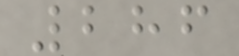286
